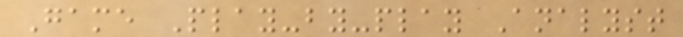Game Play-by-play Analyst
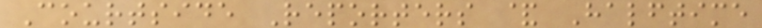Courtside Reporters & Halftime
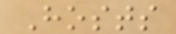Hosts
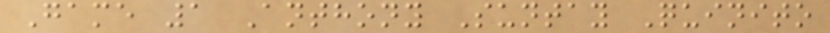Game 1 Anthony Suntay Quinito
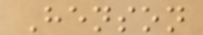Henson
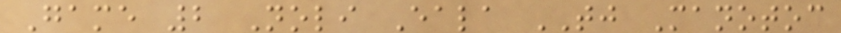Game 2 Noli Eala TJ Manotoc
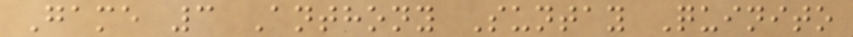Game 3 Anthony Suntay Quinito
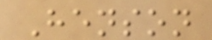Henson
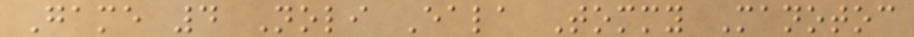Game 4 Noli Eala Tommy Manotoc
